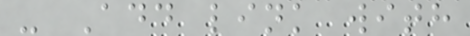- Add link with
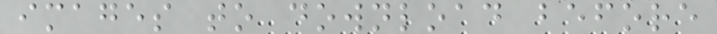images to download before
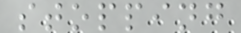stopping
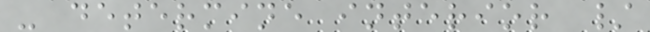- determine interior /
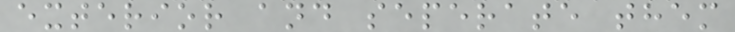exterior and seperate them
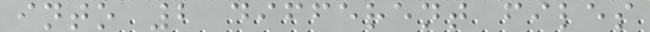into 2 different files
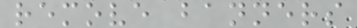remove banners
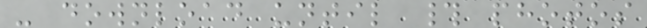- download until # photos
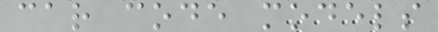car code models
